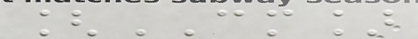[CM]
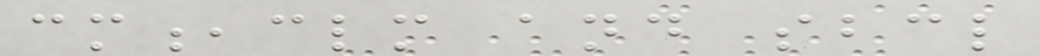cm,clm and sbcl
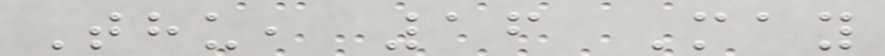Thu, 16 May
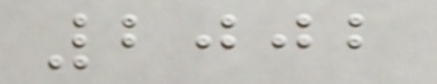2002
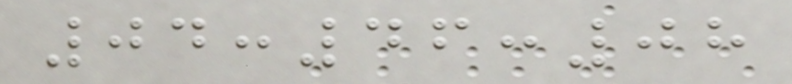04:46:08
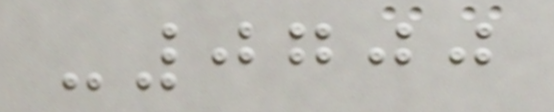-0700
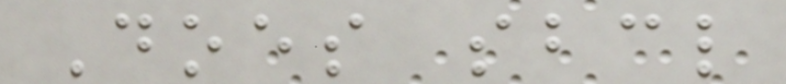Does sbcl
